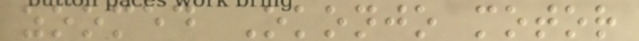zoomed Okonjo motor
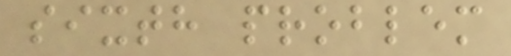sixth problem
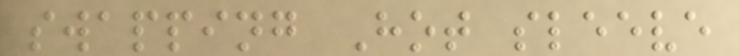swapping Hot sleeve
